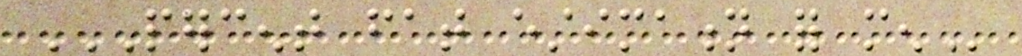PERCENT FAT ESTIMATION FOR MEN
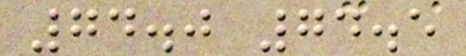74.0 74.5
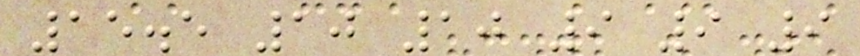15.5 10 10 9 9 9
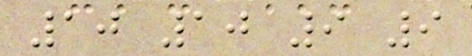10 10 9 9
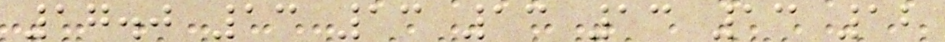17.0 13 13 13 13 13 12
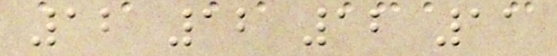12 12 12 11
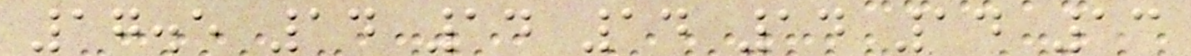17.5 14 14 14 14 14 13
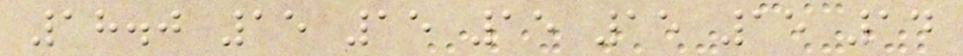18.0 15 15 15 15 15 14
